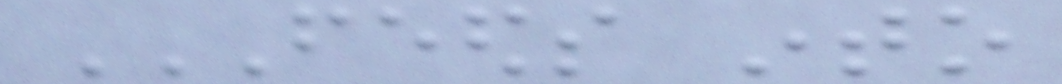FEEDS INTO
